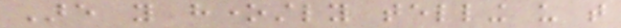Are you honestly telling us that
